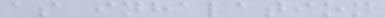as inhalation
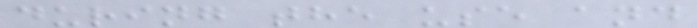during the use and
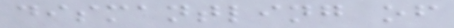dismantling of
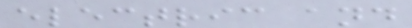electric and
